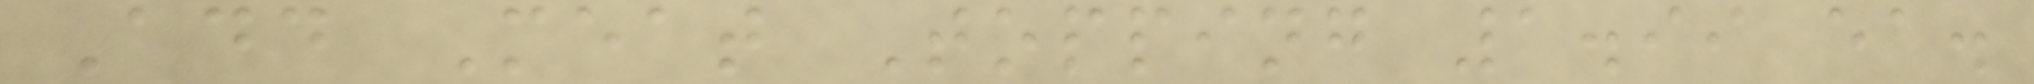Add Meat Topping 1.99 ea.
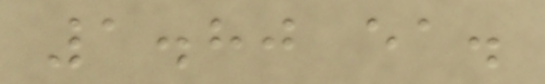1.80 ea.
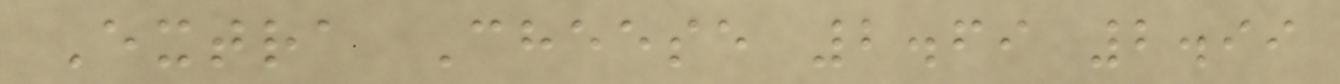Extra Cheese 2.69 2.99
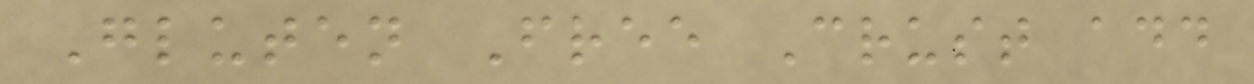Gluten Free Crust add
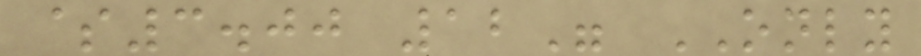$3.00 12" ONLY
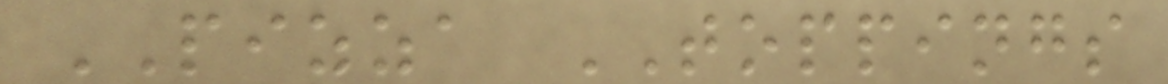PIZZA TOPPINGS
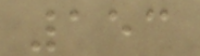153
